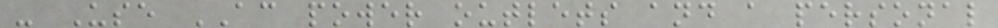- Use AC power outlets and a personal
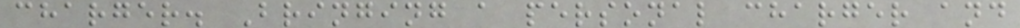charger. Bringing a personal charger and
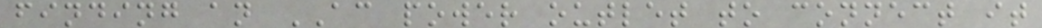finding an AC power outlet to connect it
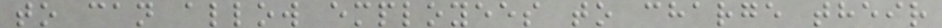to can allow employees to charge their
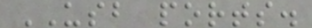USB ports.
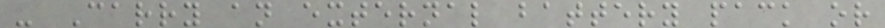- Carry an external battery pack or
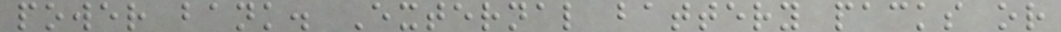power bank. External battery packs or
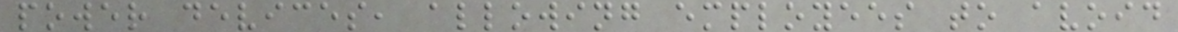power devices, allowing employees to avoid
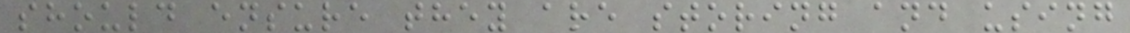should ensure they are storing and using
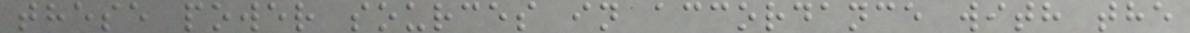these power sources in accordance with the
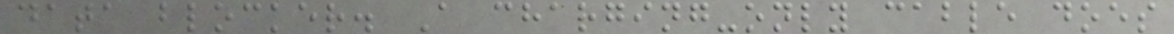data blocker. A charging-only cable does
